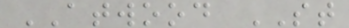ATWOOD ST
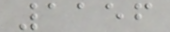1156
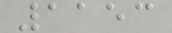1153
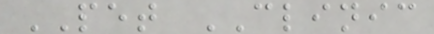PET CLINIC
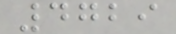4729
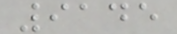9145
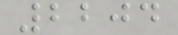2204
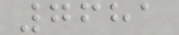7681
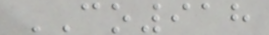CO918
